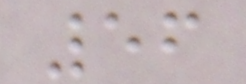56
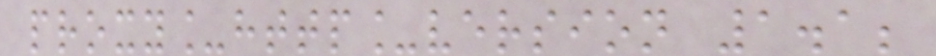proxy_http_version 1.1;
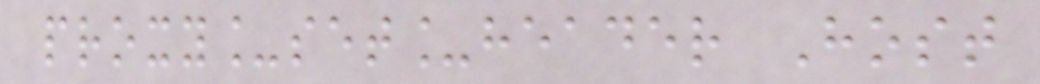proxy_set_header Host
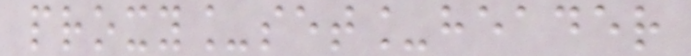proxy_set_header
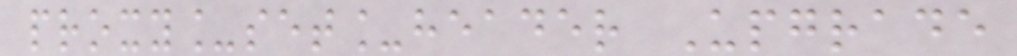proxy_set_header Upgrade
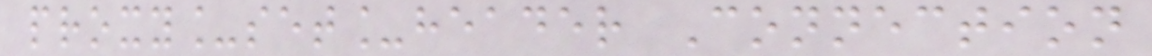proxy_set_header Connection
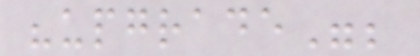"upgrade";
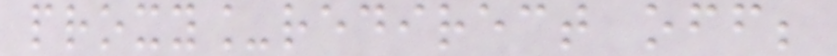proxy_redirect off;
